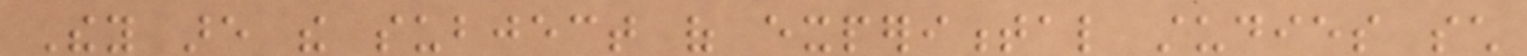They are the subject of experimental studies such
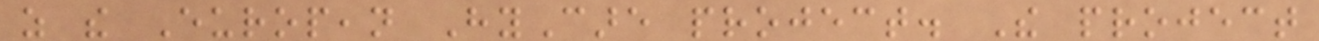as the European HyCare project. The project
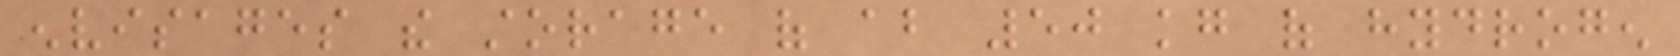envisages the storage of about 50 kg of hydrogen
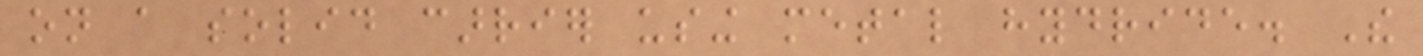on a solid carrier using metal hydride. The
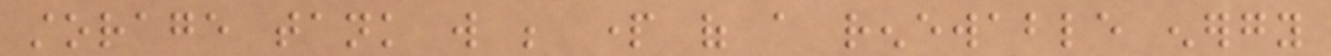storage tank will be part of a renewable energy
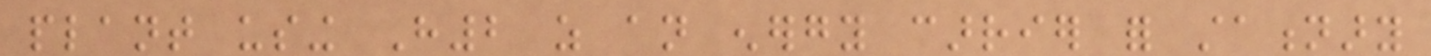plant using H2 as an energy carrier for stationary
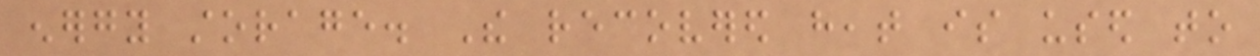energy storage. The recovered heat is used to
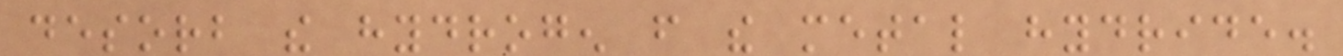desorb the hydrogen from the metal hydride.
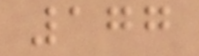177
